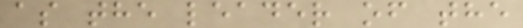as the leader of the
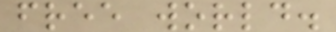free world.
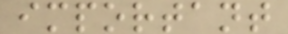important
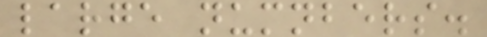large numnbers.
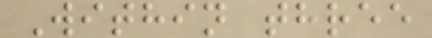Within three
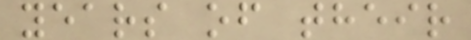years of their
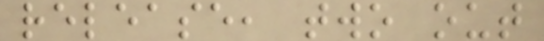release, two out
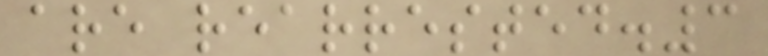are rearrested.3
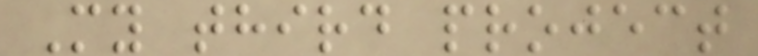My third project
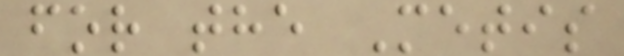for the Metis
